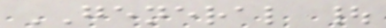GENERAL |
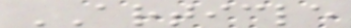ARTICLE
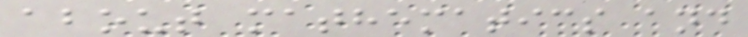about mathematics and
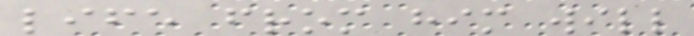life from him will
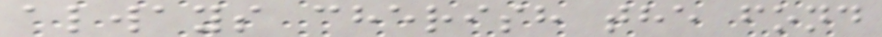always cherish the fond
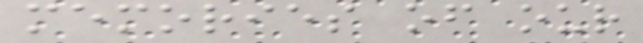memories of our
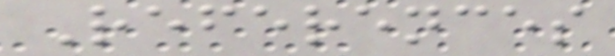References
